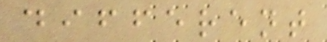different
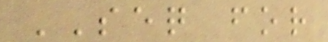SEQ for
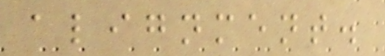alignment.
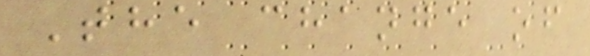The change of
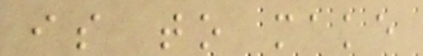is to make
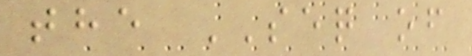the SEQ of
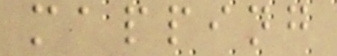mapping
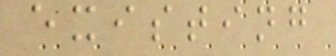existing
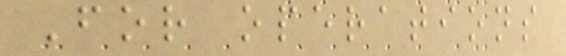For operations
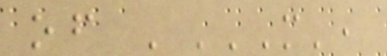of 'M',
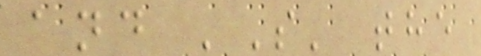and 'S' the
